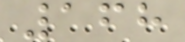168
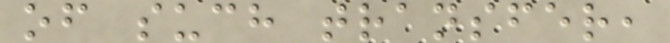of such transfer,
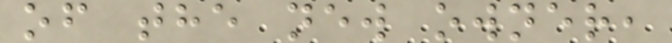of the new owner,
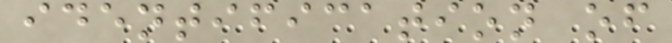identification of
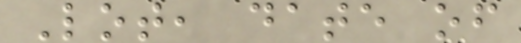Lot, date of
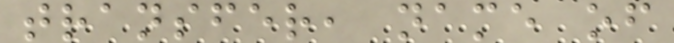transfer, name of
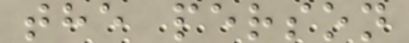the person
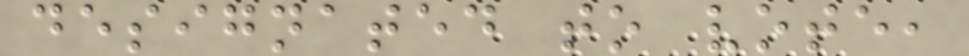designated to vote,
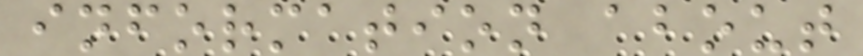information about
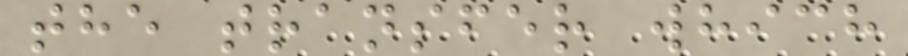the transfer which
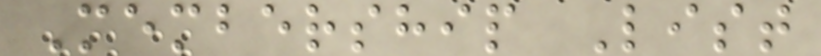Membership List
